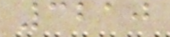3210
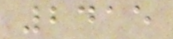2415
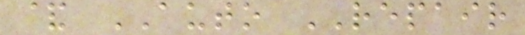& AUTO REPAIR
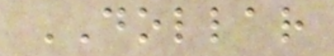DOLLAR
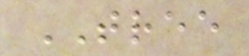TREE
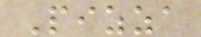Pizza
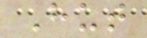Hut
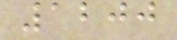1200
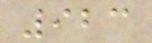923
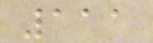111
